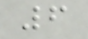6
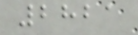2821
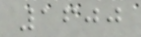1600
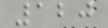120
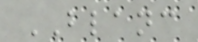BLANC
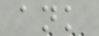ank
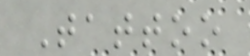Tattoo
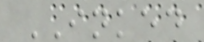INKED
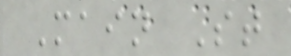Main St
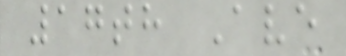17th Ave
